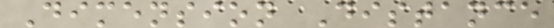Dimension Distance
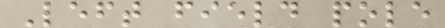Left field pole
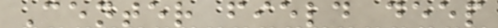Center field deep
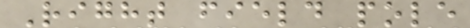Right field pole
